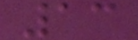13
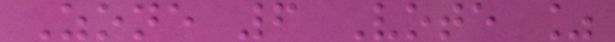Zone 6 Vote %
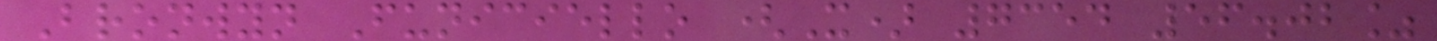Bronwyn Funiciello (X) 7354 56.02%
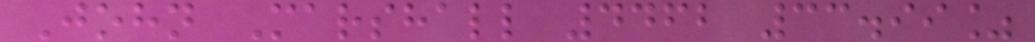John Marshall 4462 33.99%
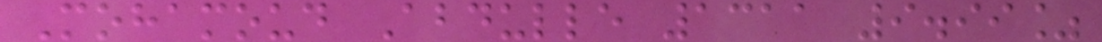Mohamoud Abdulle 1311 9.99%
